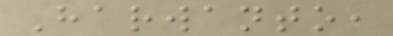Harwanto,
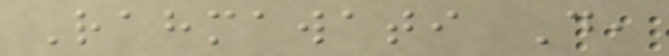Rahmawati D,
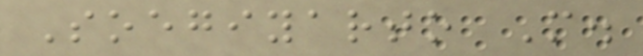Soegiyarto M.
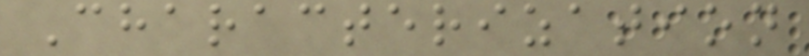Characterization
